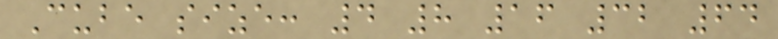Cube size: 4 8 16 32 64
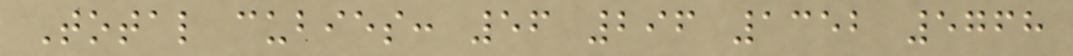Total cubies: 56 296 1352 5768
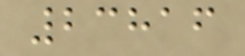23816
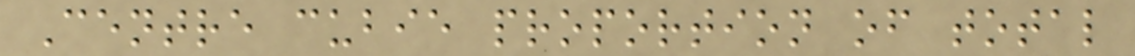Centre cubie proportion of total
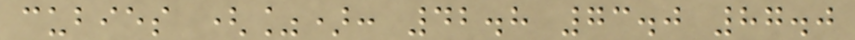cubies (%): 42.8 73.0 87.0
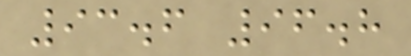93.6 96.8
